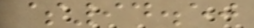$94.50
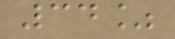34%
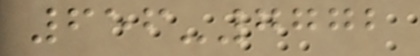656-7772
